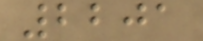2201
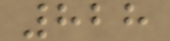828
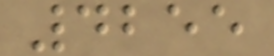4255
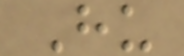Hu
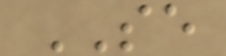SE
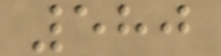580
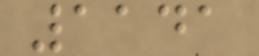1141
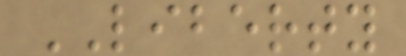LIBERTY
